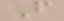F
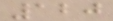120
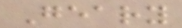Geary
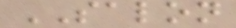SALON
